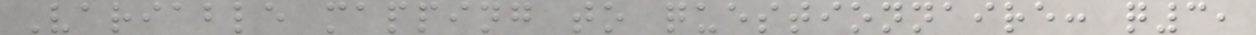Variable mapping to questionnaire: q3,
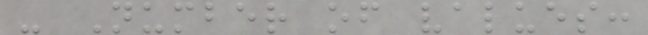- Number of values:
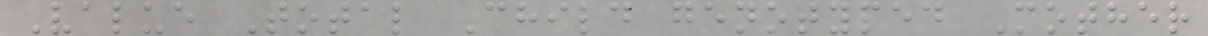Value Total Child genotyped Mother
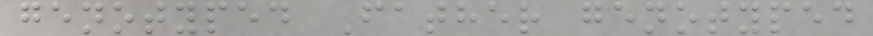genotyped Father genotyped
